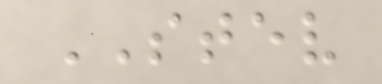STEV
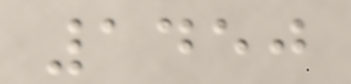1450
